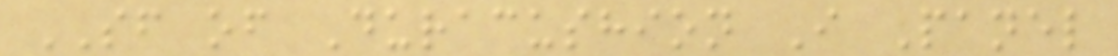SF of Duracushion I Panel
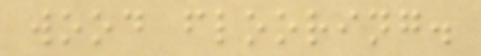wood flooring.
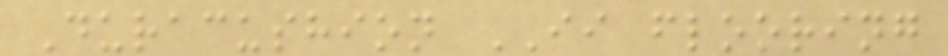Duracushion II flooring
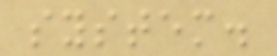system.
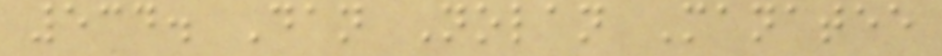534. Dan Nolan Manatee
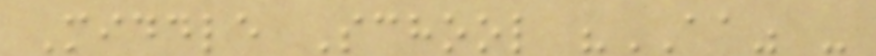Middle School "AA" -
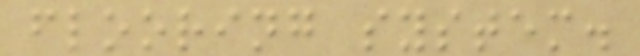flooring system.
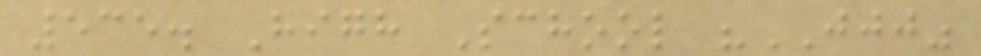535. High School "JJJ"
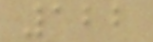122
